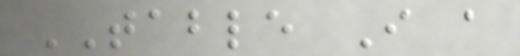TABLE I a
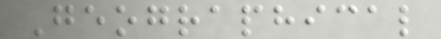Geographical
